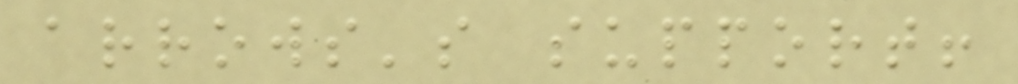arrows's support!
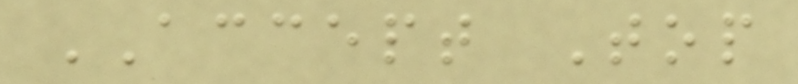ACCEPT Top
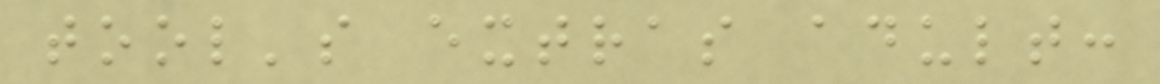tool's extras adult:
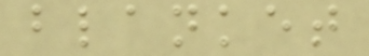blanket
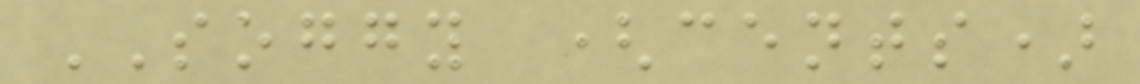SOGGY (cents)
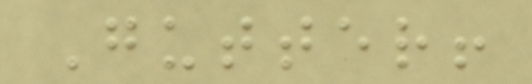Gutter!
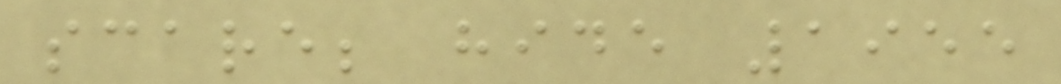scare; hide 1955
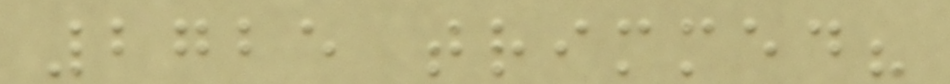2725 trimmed?
